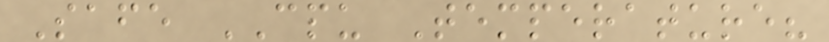Safe CPU Temperature?
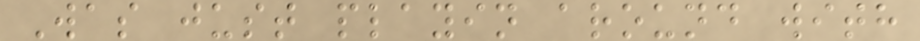Was just playin around with
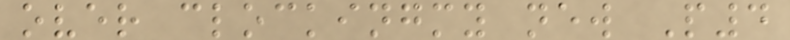over clockingmy new P4
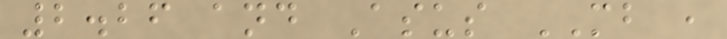2.26 and Asus MB ,
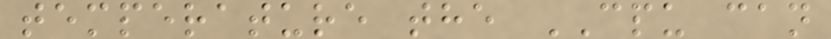temperature the CPU can
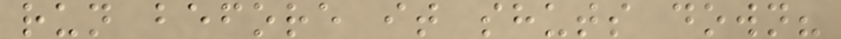run before it shuts down?
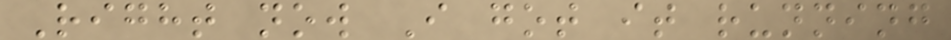Right now I got it running
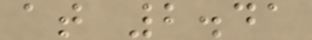at 2.41
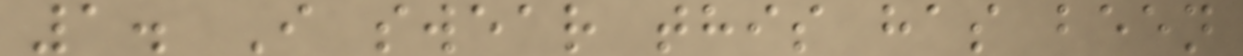1. I swear this has been
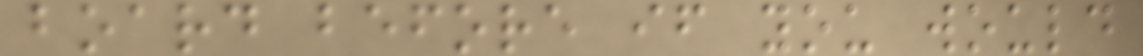board before if you would
